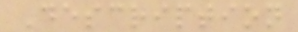Description
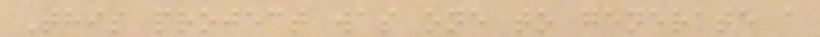This project was one to generate a
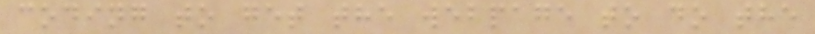coding to get the webpage to do the
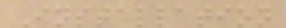Installation
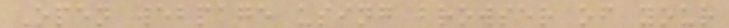Open webpage using browser of your
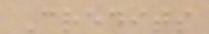Credits
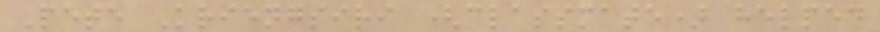Pete Kriengsiri (classmate) helped
